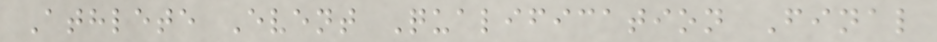Athlete Event Qualification Final
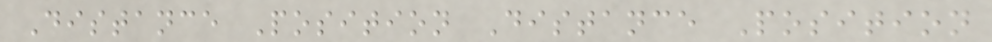Distance Position Distance Position
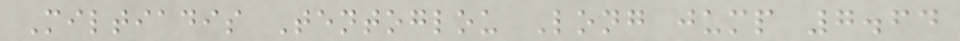Miltiadis Tentoglou Long jump 7.64
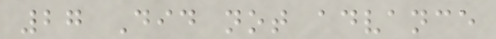27 Did not advance
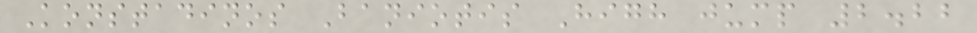Konstadinos Baniotis High jump 2.22
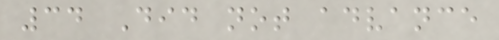34 Did not advance
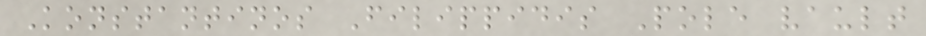Konstantinos Filippidis Pole vault
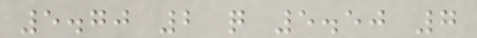5.70 2 q 5.50 7
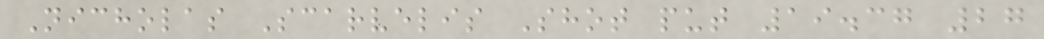Nicholas Scarvelis Shot put 19.37 27
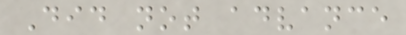Did not advance
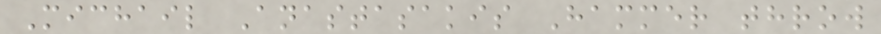Michail Anastasakis Hammer throw
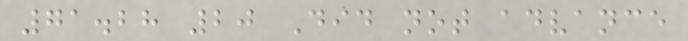71.28 20 Did not advance
